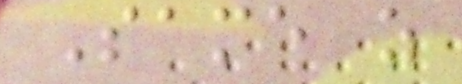Same as
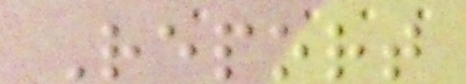Report
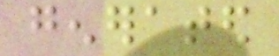generated
